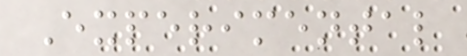Experimental
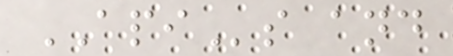APIs and
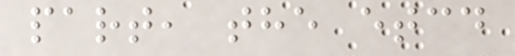part, the etcd
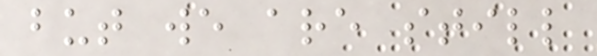but we are still
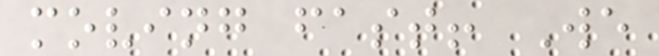moving fast! We
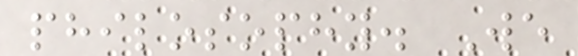philosophy. We
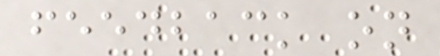feedback on
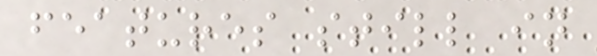features still in
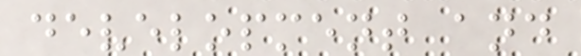development and
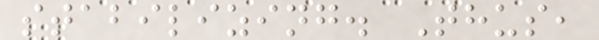stabilizing. Thus,
